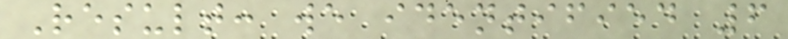Result: we identified 6
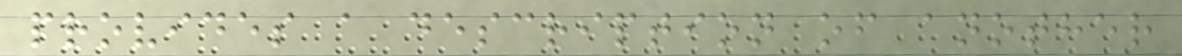provides a description of another
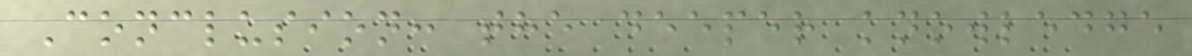Conclusion: the deeper knowledge
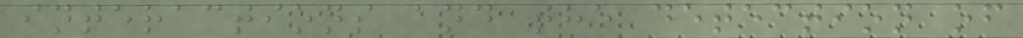interactions and the detection of
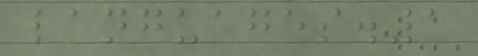languages.1
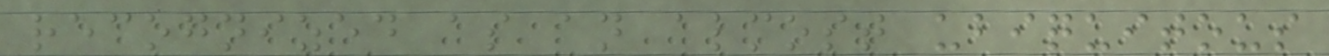recognized as an almost ubiquitous
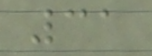31
